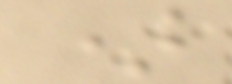)
